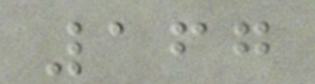167
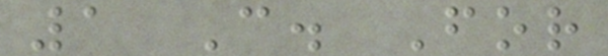1 C. For
